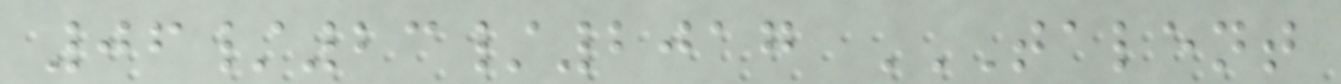06/23/2017 TALENT
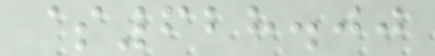$628.00
